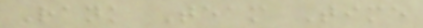Rank Team Time
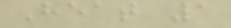Heat 1
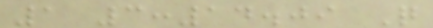1 3:14.09 Q
